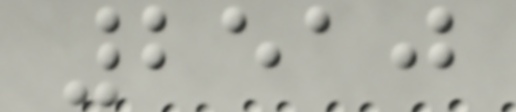2510
